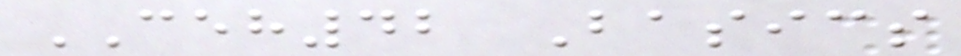CEH42 Basics
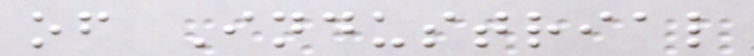of Industrial
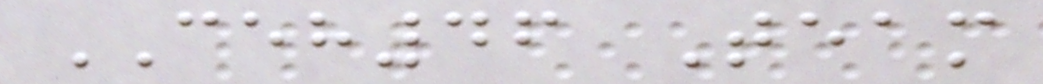CEH46 Team
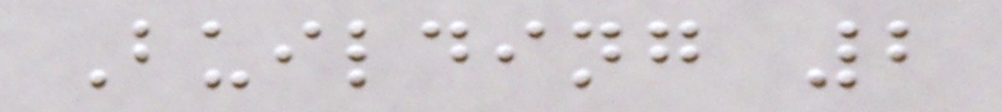Building 2
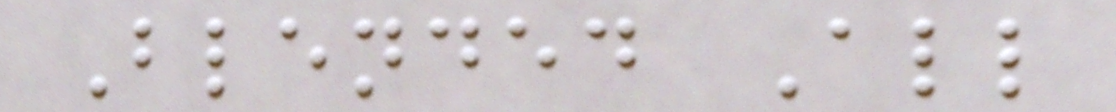Blended All
